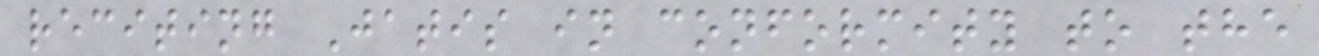reciting Jatis in conformity to the
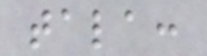tala:
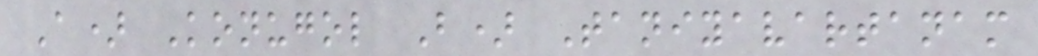A) Konugol B) Taniyavartanam
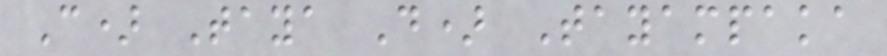C) Taya D) Tayampaka
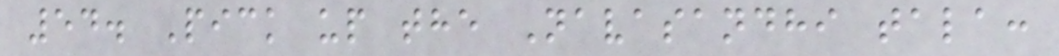54. Pick up the Navasandhi tala:
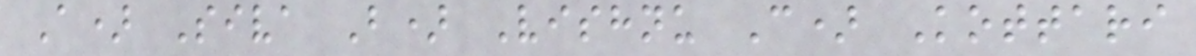A) Siva B) Vishnu C) Kottari
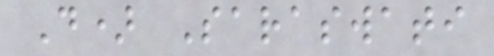D) Saraswati
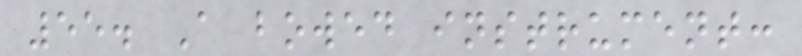55. A bowed instrument:
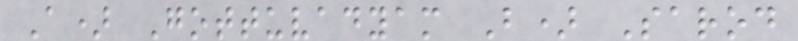A) Gottuvadyam B) Sarod
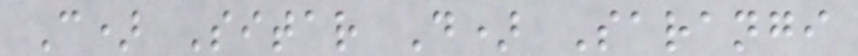C) Sitar D) Sarangi
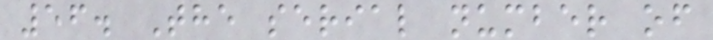56. The serial number of
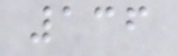136
